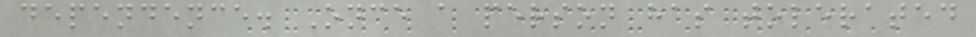dependence. Once a person has tolerated
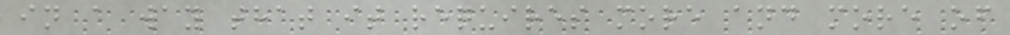in a way that it requires more and more of
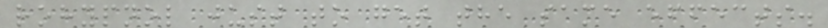rohypnol just to get the same effects.
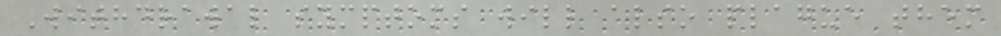Withdrawal symptoms will also plague them
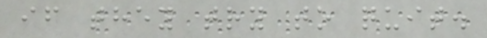if they try to quit.
